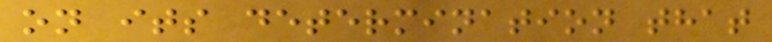on its determination that
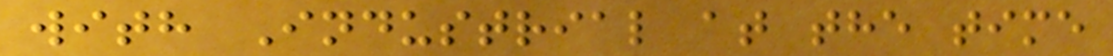with Industrial at the time
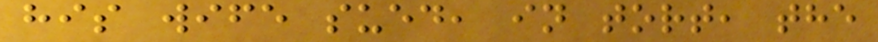his wife sued, in tort, the
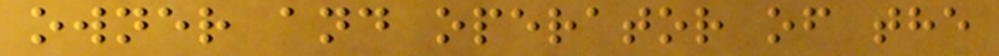owner and operator of the
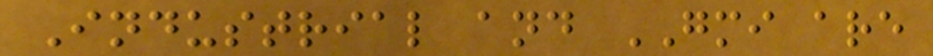Industrial and GMI are
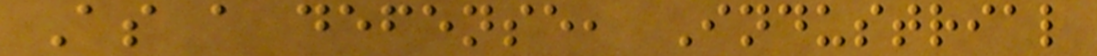As a defense, Industrial
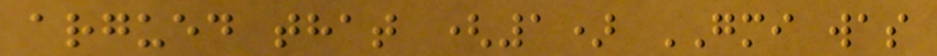argued that (1) GMI was
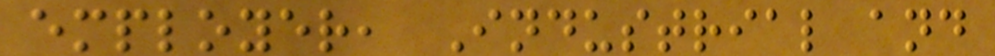employer, Industrial and
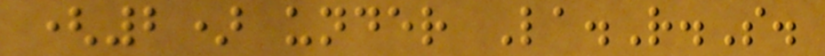(2) under La.R.S.
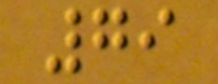79
